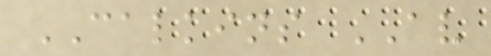CALKINS AV
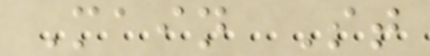Main St
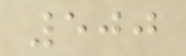500
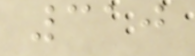310
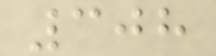308
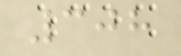308
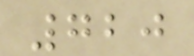720
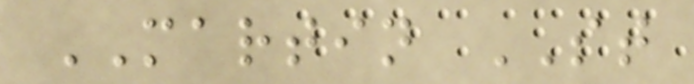MARTIN ST
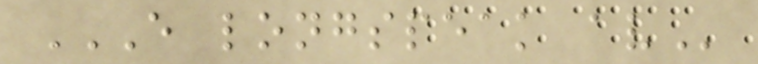E LONGSPEAK AV
